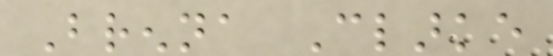Brenna Clarke
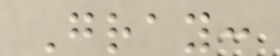Gray:
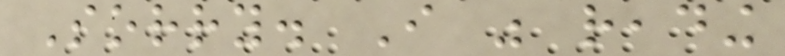Sorry. I was reading
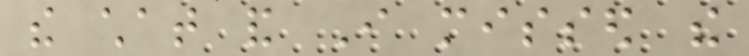the chat and I missed the
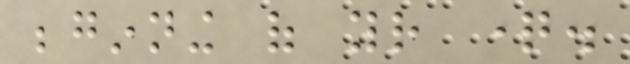beginning of your question.
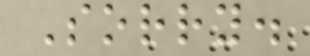Sorry.
